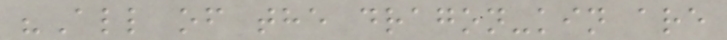"All of the dragon-kin are
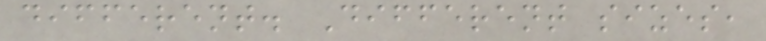different. Different sizes,
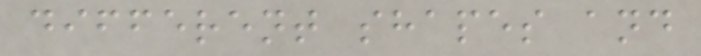different shapes and
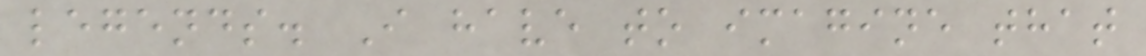legends. I have to imagine that
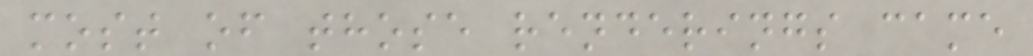most of those renderings came
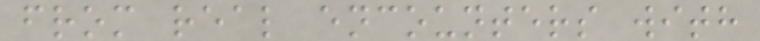from real encounters with
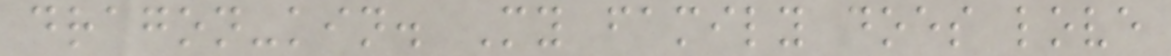dragon-kin. My family does love
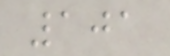101
